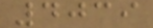4039
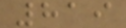819
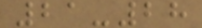21-28
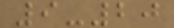9-20
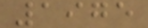1975
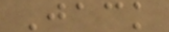Jack
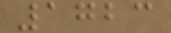1723
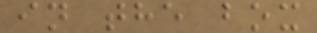in the box
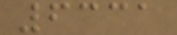6331
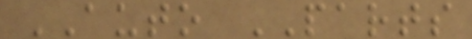AUTO PARTS
